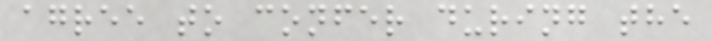agree to confer during the
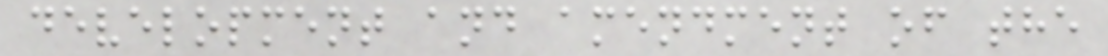development and amendment of the
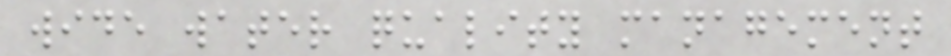wide water quality management
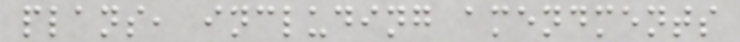plans, including amendments
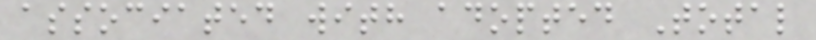associated with adopted Total
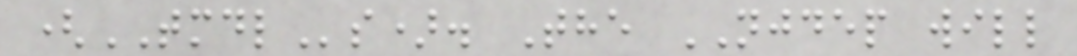(TMDLs). The NJDEP will
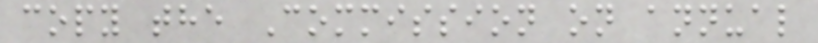copy the Commission on annual
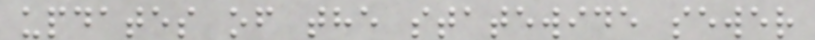updates of the statewide sewer
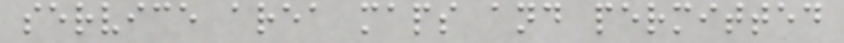service area maps and permitted
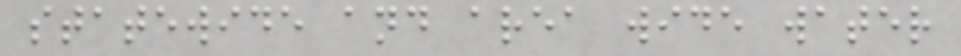statewide and area wide water
